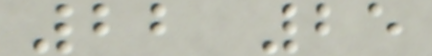22 25
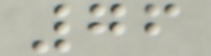76
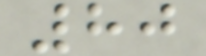80
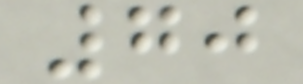70
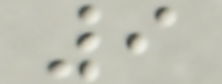9
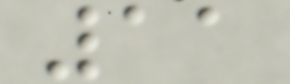11
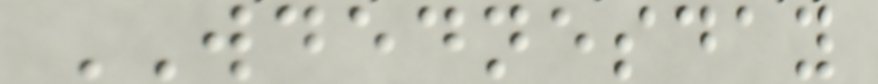WDEDNESDAY
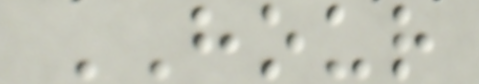HOUR
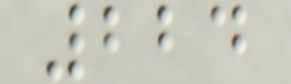224
